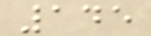145
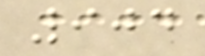904
